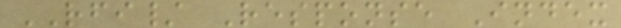RFI/ Response Index
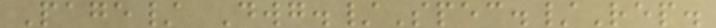Page/ Dwg./Spec./Rep.
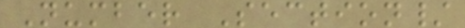Number Section/
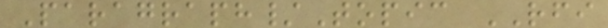Paragraph/Topic RFI
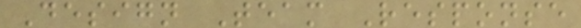Design Team Response
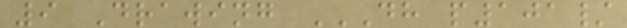9 Drawing DH P101/
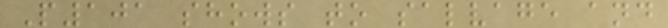P101 shows to salvage and
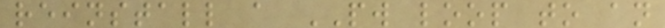reinstall a PW loop to an
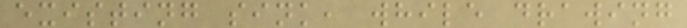existing sink, while drawing
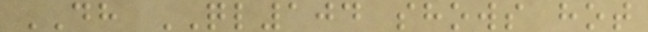DH QL104 shows hot
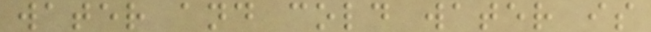water and cold water is
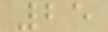25
